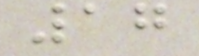17
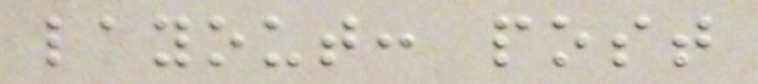layout: post
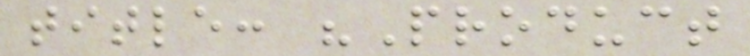title: "Product
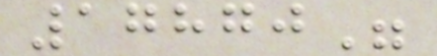17870"
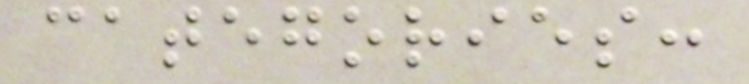categories:
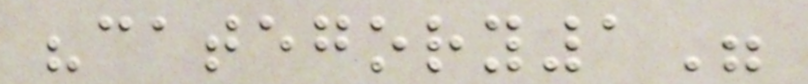"category1"
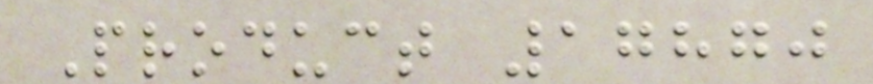Product 17870
